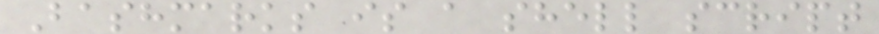Bashmarks is a shell script
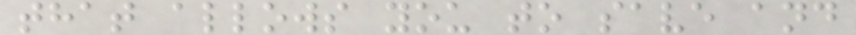that allows you to save and
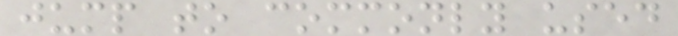jump to commonly used
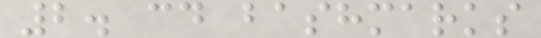2. cd bashmarks
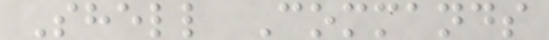Shell Commands
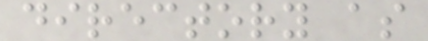directory as
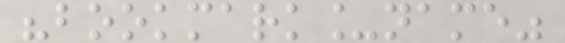"bookmark_name"
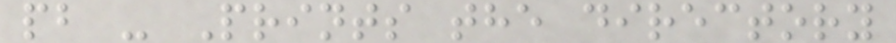pb - Prints the directory
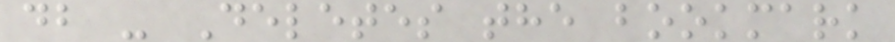db - Deletes the bookmark
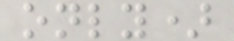only)
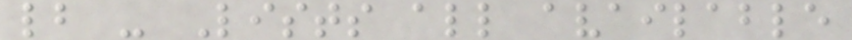lb - Lists all available
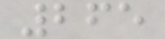265
